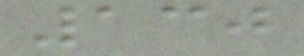130
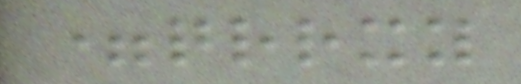=qrrxy
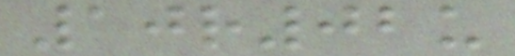10r02u
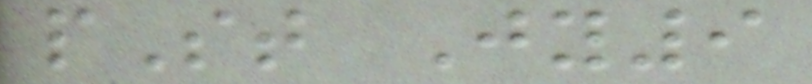pSt Jy9
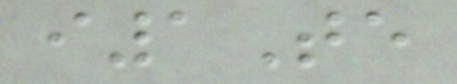i1Te
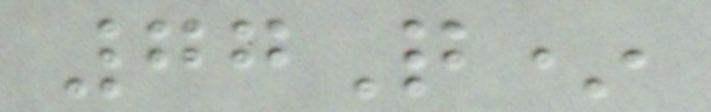77Q*
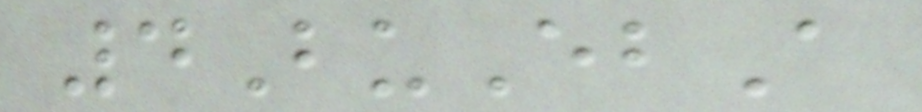4BuEbA
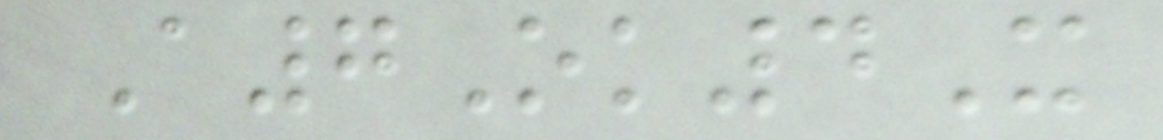A7Ok4X
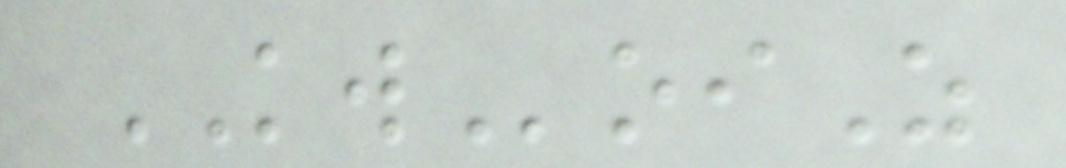KWoiZ
